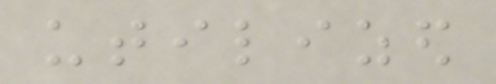utilized
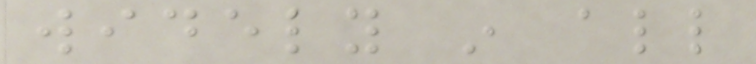widely in all
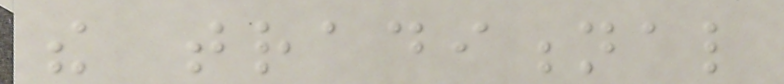the traditional
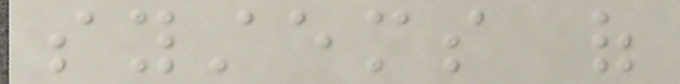systems of
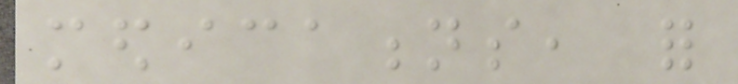medications, for
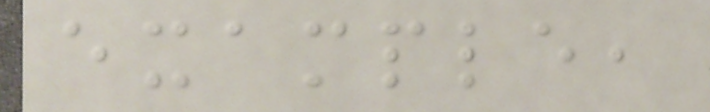example,
